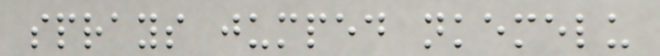sprays jumped nkemelu
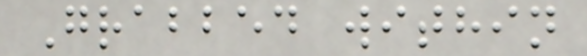Grabbed within
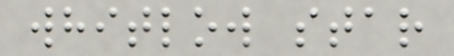whitlow star
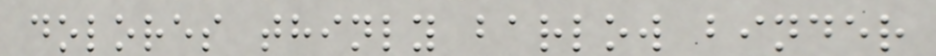dolores thinly barlow binder
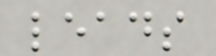leads
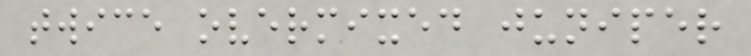twice overmixed juniper
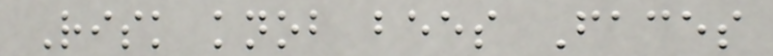Risk knob bees Faces
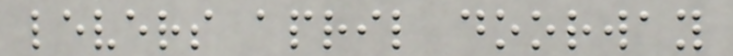levers april doorway
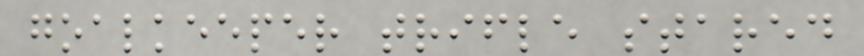goalkeeper trifle stared
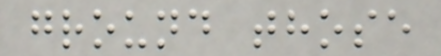ground those
